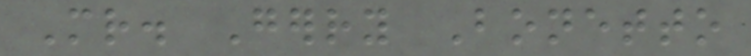Mr. Gerry Bonetto
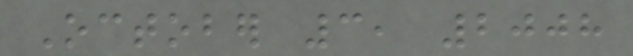October 3, 2008
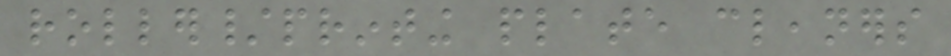roller/printing plate cleaners
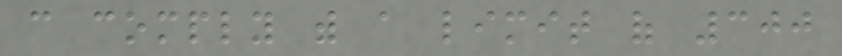can comply with a limit of 300
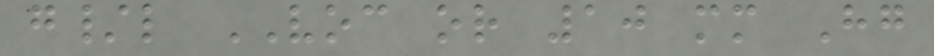g/l VOC or 10 mm Hg
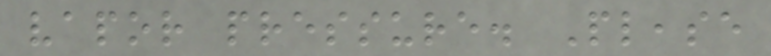vapor pressure. Please
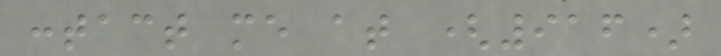contact me at (916)
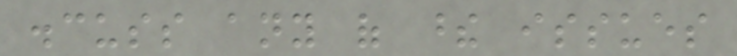discuss any of these issues
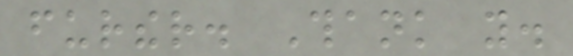further. Thank you.
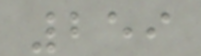259
